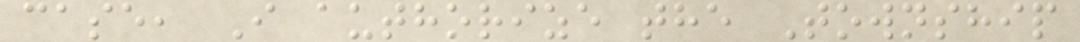case, I authorize the Township
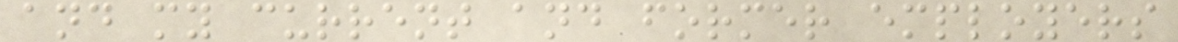and my current and former employers
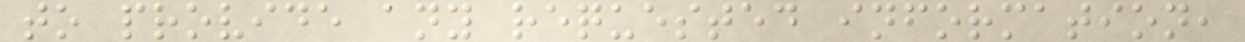to provide any requested information,
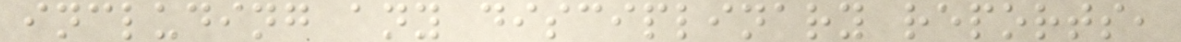including any disciplinary reports,
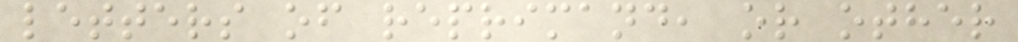letters of reprimand, or other
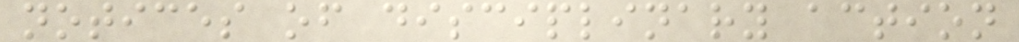notices of disciplinary action
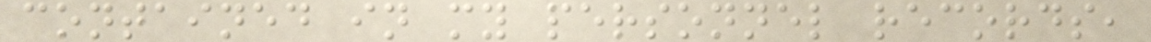contained in my personnel records,
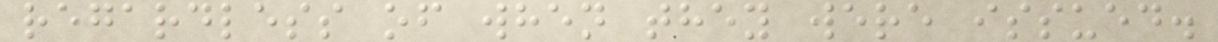regardless of when they were issued.
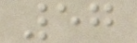57
